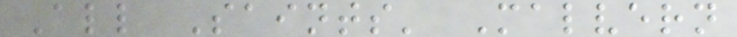All Saints' Malvern
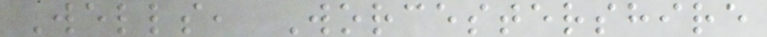Wells, Worcestershire
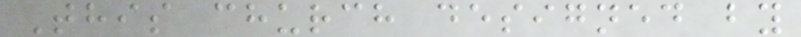This church designed by
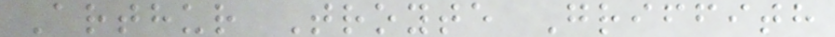Arthur Troyte Griffith
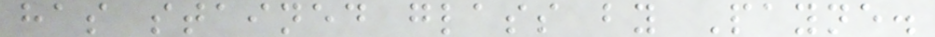has stained glass by Payne.
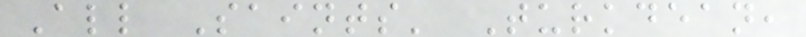All Saints' Turkdean,
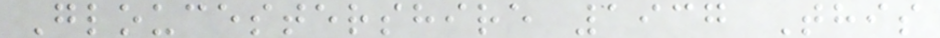Gloucestershire 1937 This
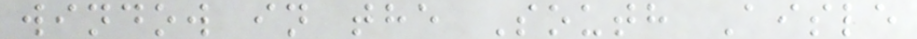window in the South Aisle
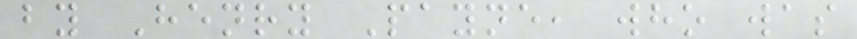by Henry Payne, who was
